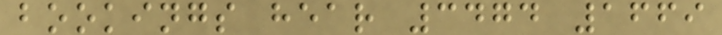bookings hear 3474 1669
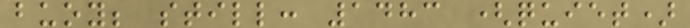buoy; still: 1483 (quiet)
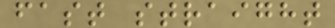fast straight
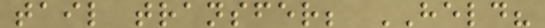tail transfer; HELD?
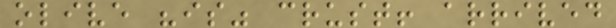olive "is" crust! arrived
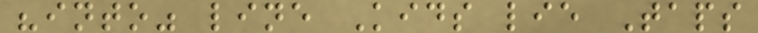"into" line Kids lie Taps
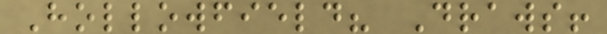Hollowfield? Draws!
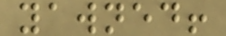yawned!
